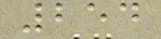254
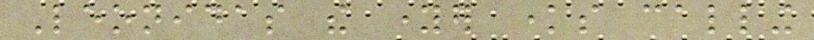Leonidas the younger knows calling
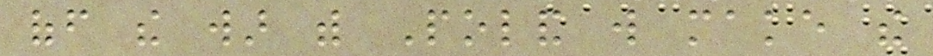off the war with Poland will make the
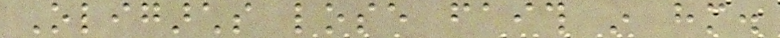Oligarchs lose faith in him.
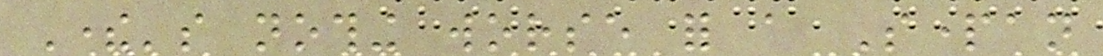There's nothing worse for a Spartan
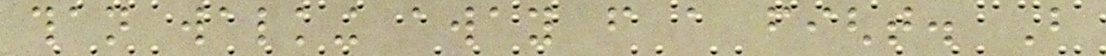than walking away from a fight. But
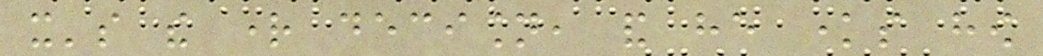it's the right decision, and he knows how
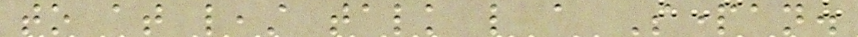to at least talk like a Spartan.
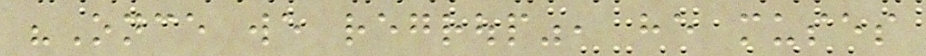"Once we regroup", he muses
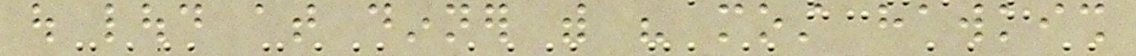out loud at dinner with his most hawkish
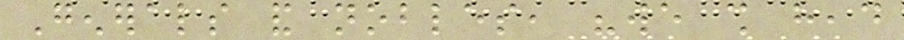Generals and nobles, "we shall head
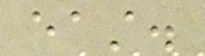east.
